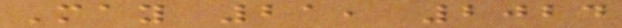May 21, 2024
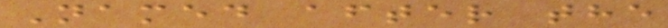Named after the
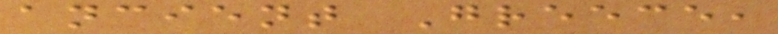ancient Greece,
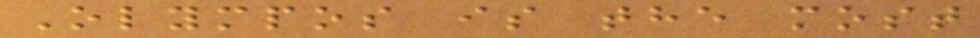Olympos is the most
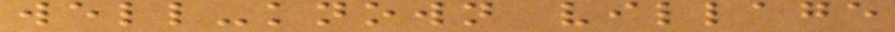well-known village
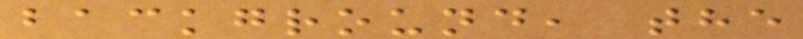background, the
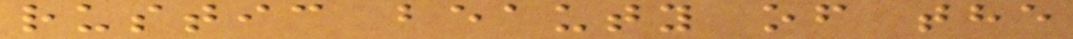rustic beauty of the
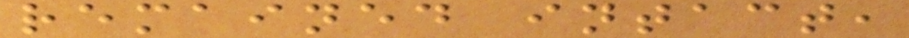remained intact,
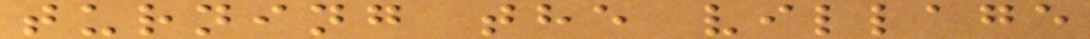turning the village
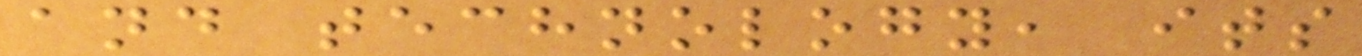and technology, its
